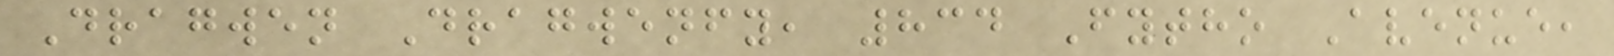Dragwen Dragwenfy, 834 Fytho Avenue,
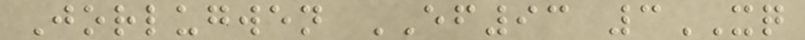Jorlugwen EF93 3XQ
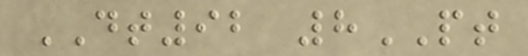DT92 8PT
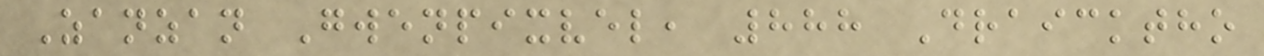Zanzan Gwenpixvel, 888 Draicktho
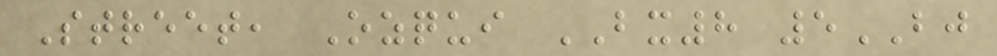Street, Ozqui BX8 5BJ
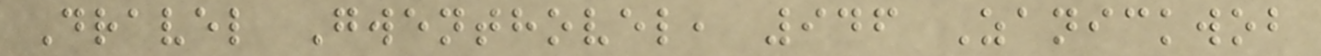Dravel Gwenthovel, 946 Zanickwob
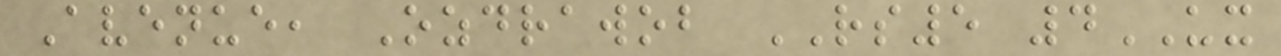Avenue, Ozdrawob RS5 4UX
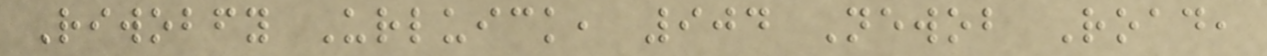Riwobfy Urluick, 904 Newob Road,
